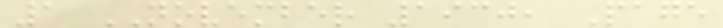1 NOVEMBER 1930, Page
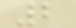2
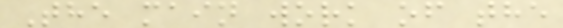The main work of the
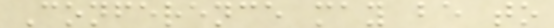Conference may be to
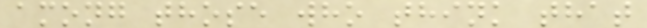among those who think that
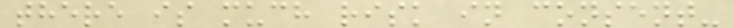there is much risk in consent-
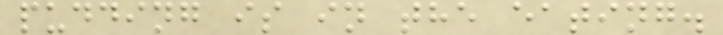pudding is in the eating.
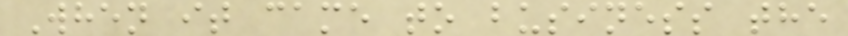When it came to business the
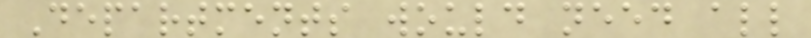Departments would need all
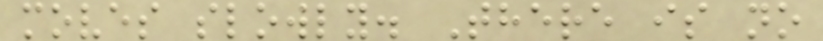moves slowly. There is no
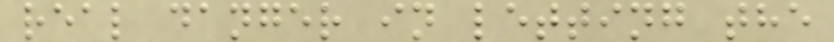real danger in letting the
